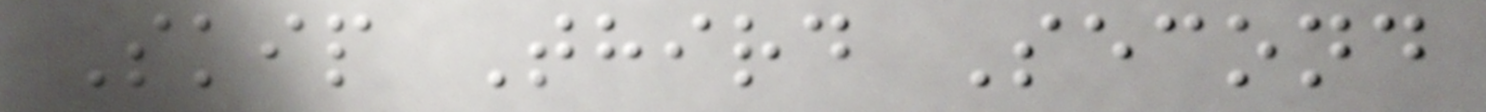Skip Third Second
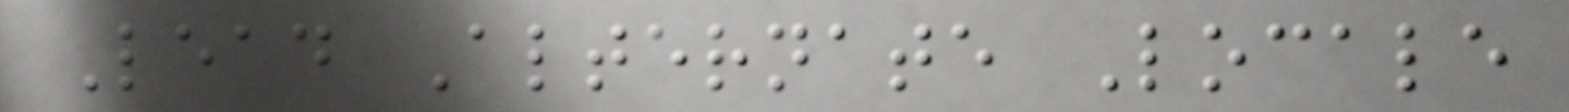Lead Alternate Locale
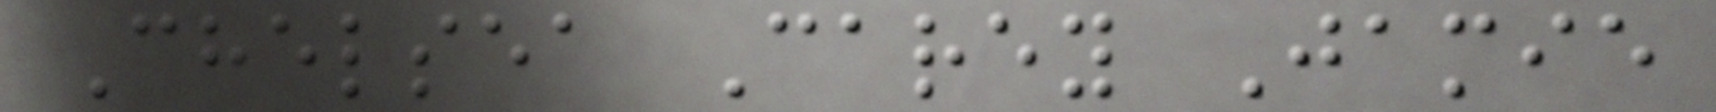Chelsea Carey Jamie
